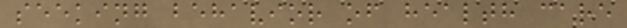seeking behavior of health care
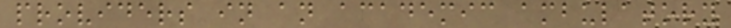providers in an academic ambulatory
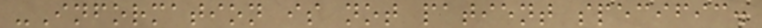-Information is not patient specific.
